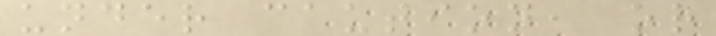under caution, or
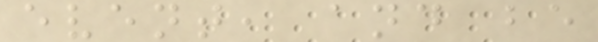event, and be
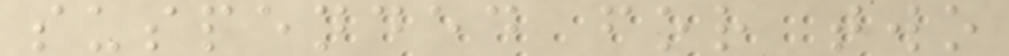suspended for two
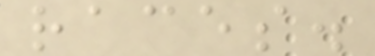races.
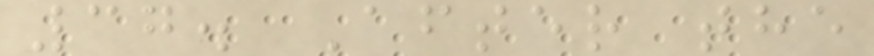37. After the
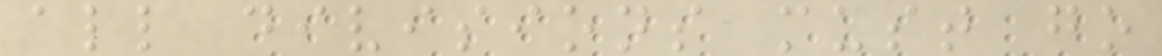all divisions must go
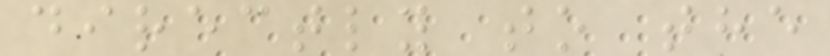directly to the
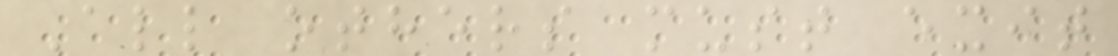All others must exit
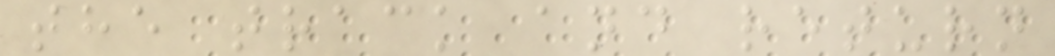the track and return
